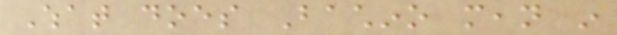What does Bachino mean in
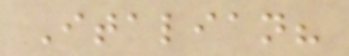Italian?
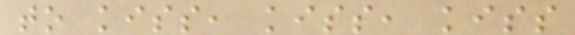to kiss, kiss, kiss
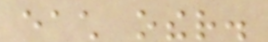each other.
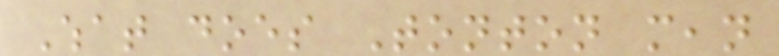What does Tonton mean
